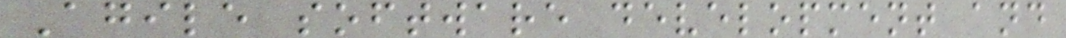Agile software development and
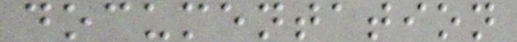documentation
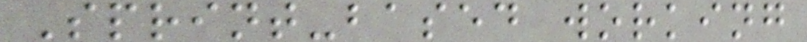Sprint-based working
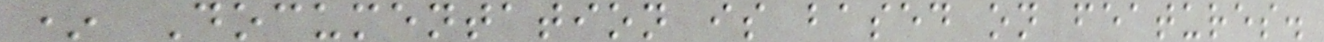* Documentation is based on features.
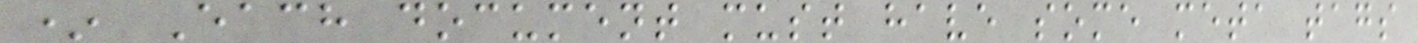* Each document must have some meta tags
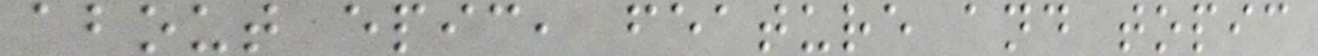about epic, feature and topic
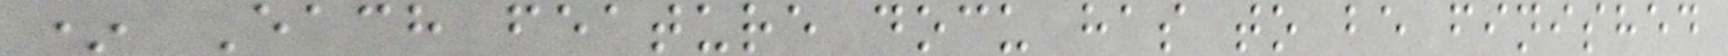* Each feature docu has to be finished
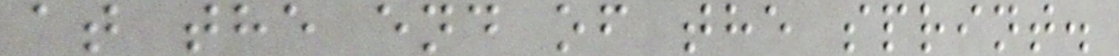at the end of the sprint.
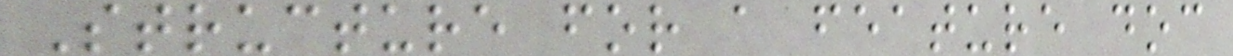Structure for a feature doc
